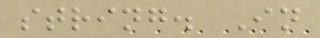string. In
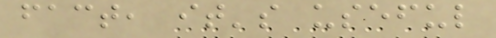fact, it's useful
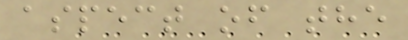aspect of the
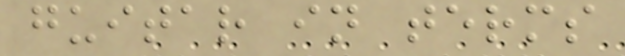guitar in terms
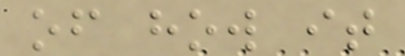of how it
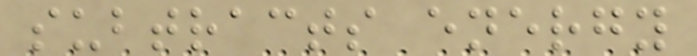subtracts energy
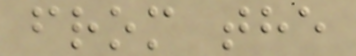from the
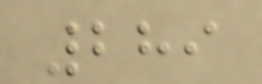289
